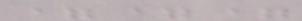===
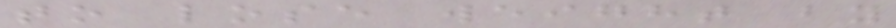to lose weight by
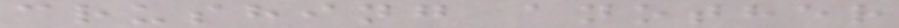crushing another
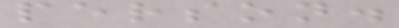person.
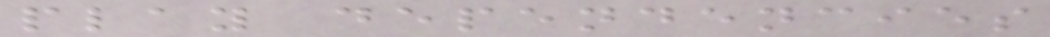play dependencies
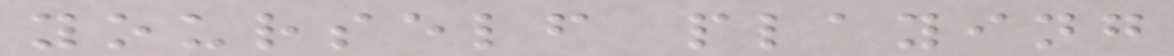yourself playing
